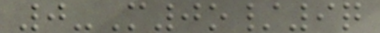0-M0o/9q
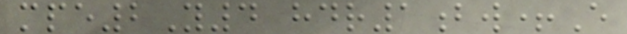mpe2Y4 hdr1bw+E
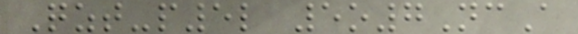Qzt-p5l 5o7NcA
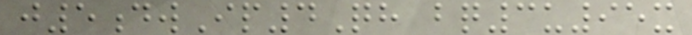j5dwIp4Qh bq3u95x
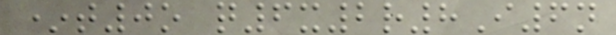*t0o q6x2r8I6n
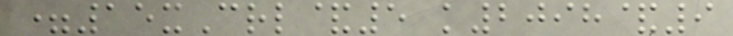=15xCrl&5 k2098&9
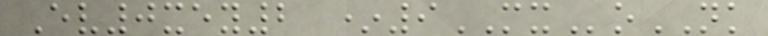Ev0xey2 *9MXoNK
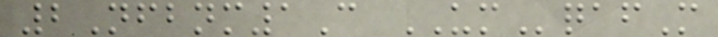2Nfbnm1C UMqafM
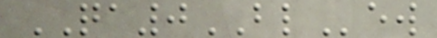QA0BLew
